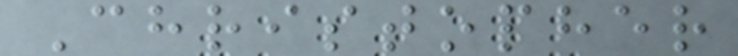Christopher
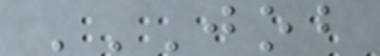JOB
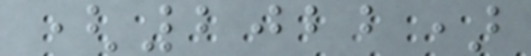(2022)
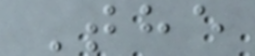The
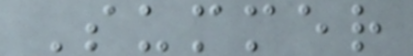Summer
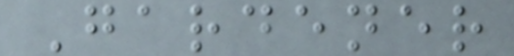Gardener
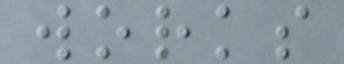works
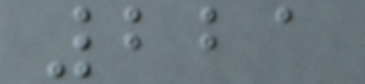221
